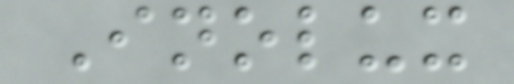Inolux
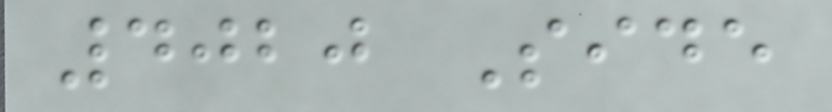4020 Side
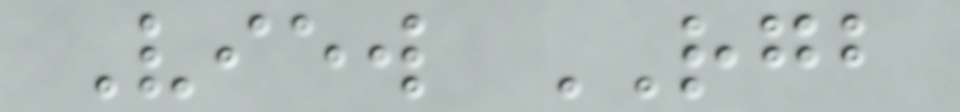View RGB
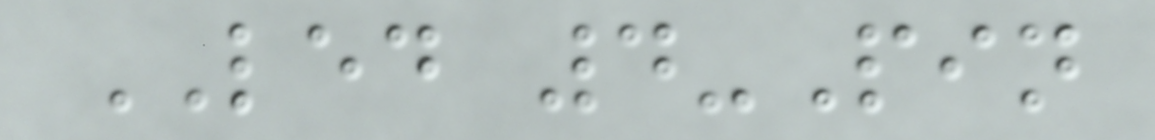LED 4-Pin
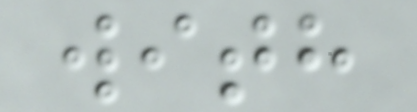with
